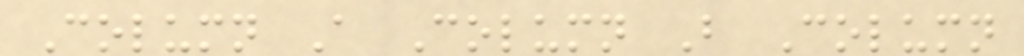Column A Column B Column
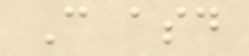C asd
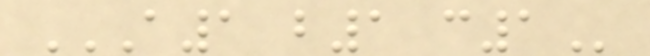A1 B1 C1
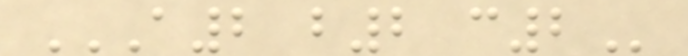A2 B2 C2
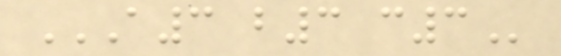A3 B3 C3
